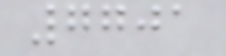7701
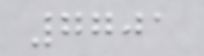7701
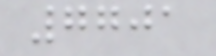7701
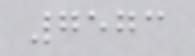7573
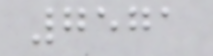7571
